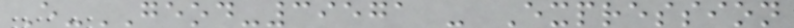E-GEOD-39571 - Expression
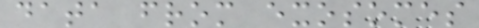data from exosomes
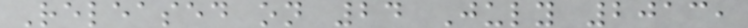Released on 24 July 2013,
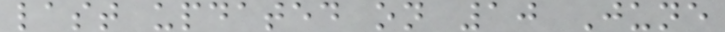last updated on 10 June
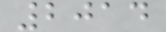2014
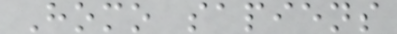Homo sapiens
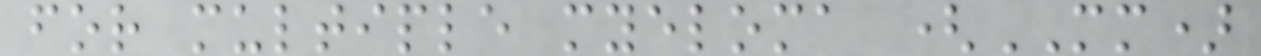for multiple myeloma (MM)
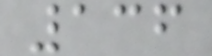136
